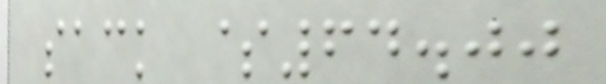sack $64.00
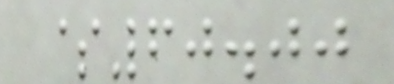$60.00
